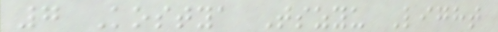7 Kostya Tszyu Light
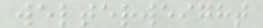welterweight
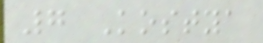7 Kostya
